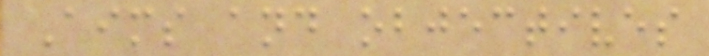Aims and objectives
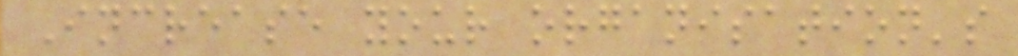Increase your organisation's
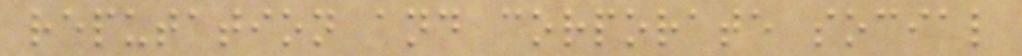reputation and corporate social
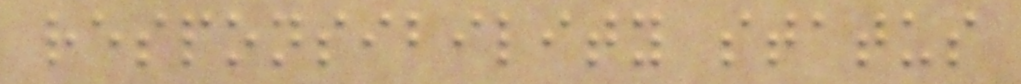responsibility status
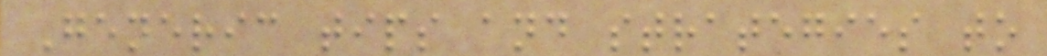Generic tips and strategies to
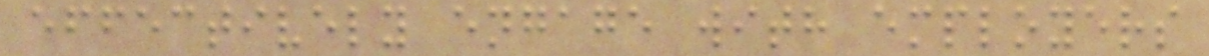effectively engage with employers
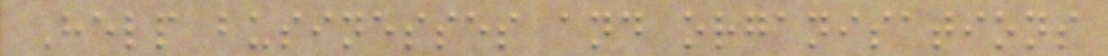Help businesses and organisations
